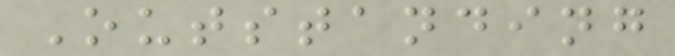Outstanding
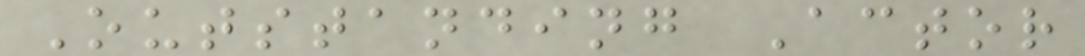Outstanding Actor
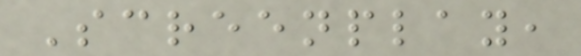Screenplay,
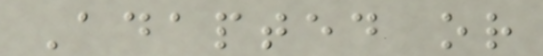Adapted or
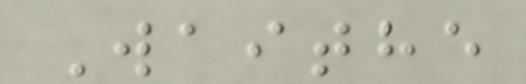Waithe
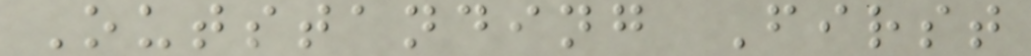Outstanding First
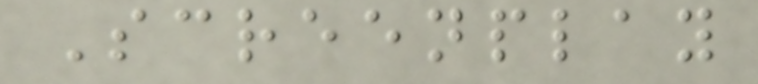Screenplay
